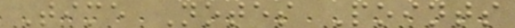Time Notes Points
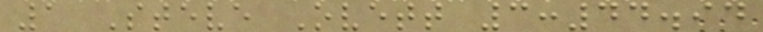1 Steve Ovett 3:44.94
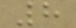8
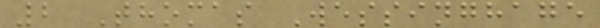2 Thomas Wessinghage
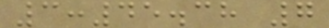3:45.38 7
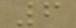6
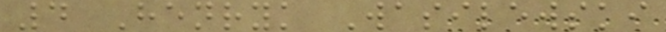4 Henryk Wasilewski
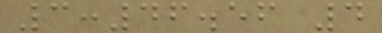3:46.56 4
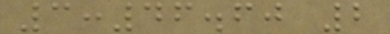3:46.60 2
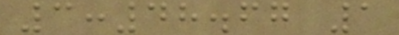3:48.67 1
